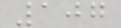107
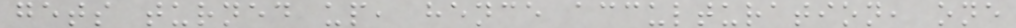gets turned up, hence acculturation, one
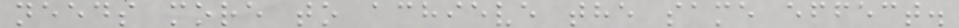needs more to achieve the same effect.
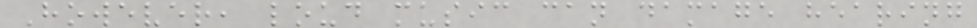However, loud music can damage hearing
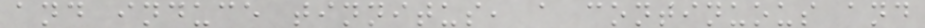and induce tinnitus, a continuous and
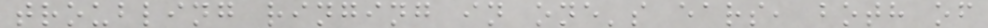troubling ringing in one's ears, both of
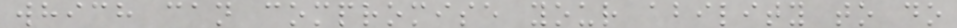which can compromise your ability to do
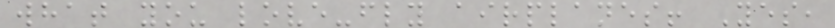what you love-fly airplanes! Yes,
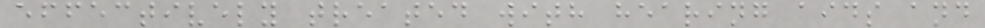effectively treated with hearing aids and
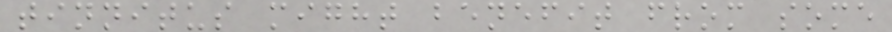tinnitus might benefit from some
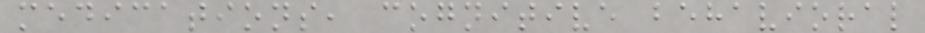medications, cognitive behavioral
